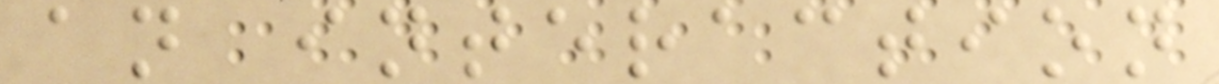an interaction
